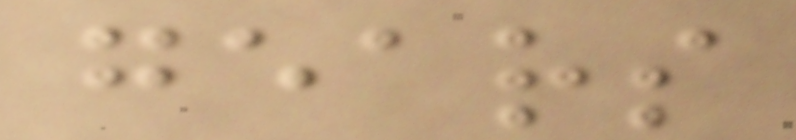gears
